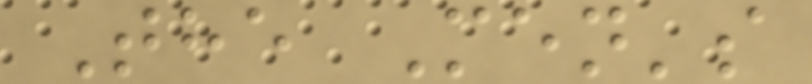The Men's
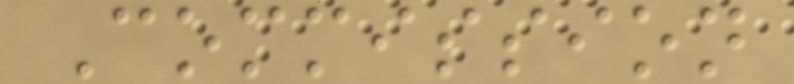Commission
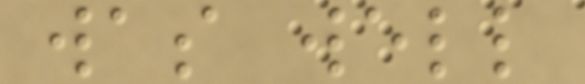was well
